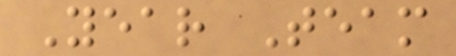Year Team
